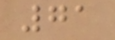71
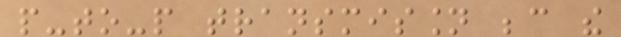people-to-people transmission because the
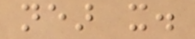near it.
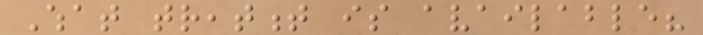What treatment is available?
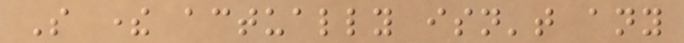So there actually isn't any
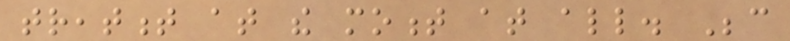treatment at the moment at all. Because
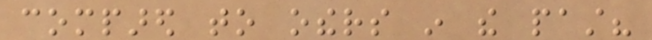compared to others in the past?
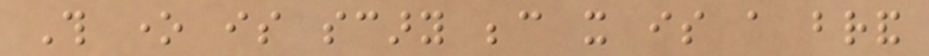This one is scary because it is a brand
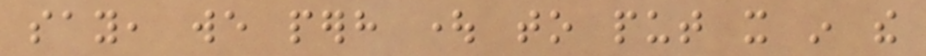say, we perhaps ought to put it in the
